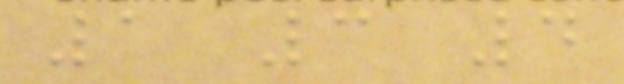1 3 4
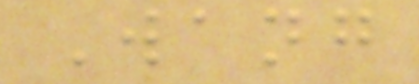Wang
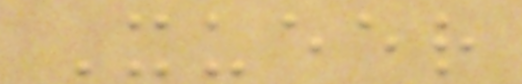Xueer
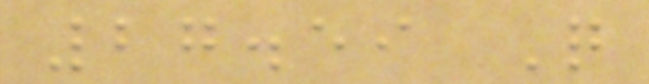27.59 Q
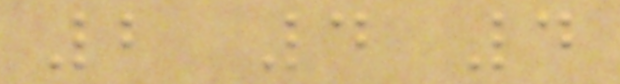2 4 4
